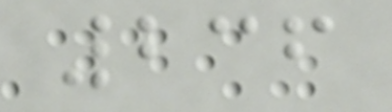236
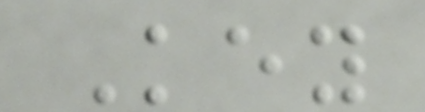Key
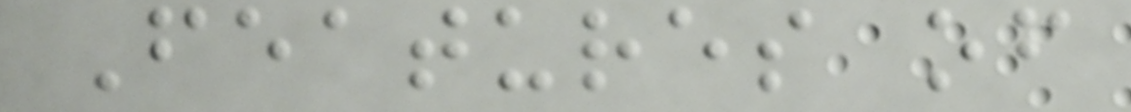Features of
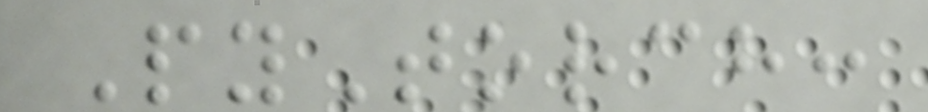PyTorch:
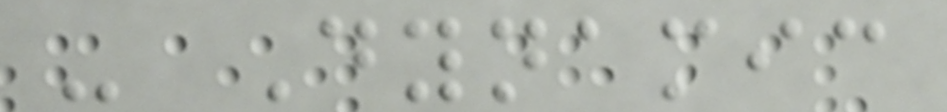- Dynamic
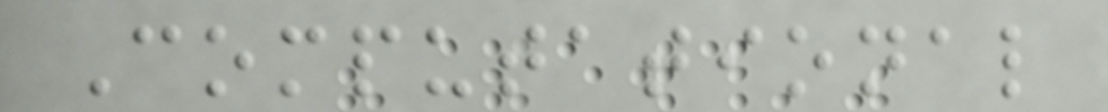Computational
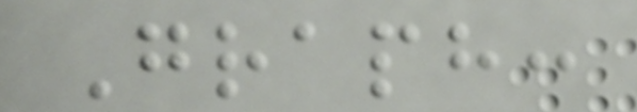Graph:
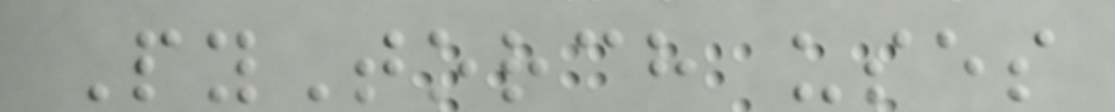PyTorch uses
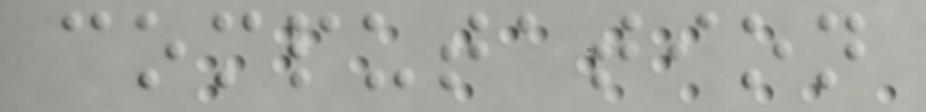computation
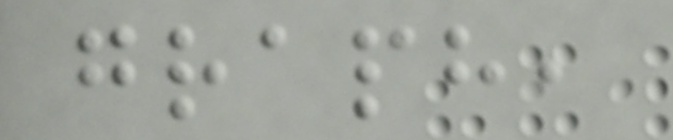graph,
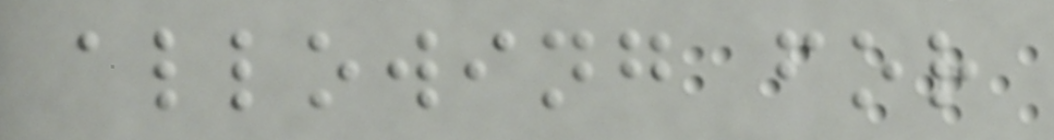allowing for
